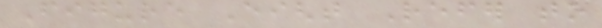Figure Eight Refer to
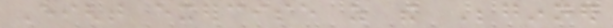Eight exercise as the Beginner
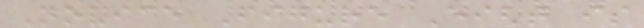Novice Figure Eight is
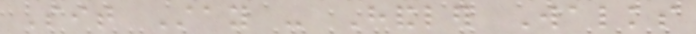Sit Stay - Handler Walks
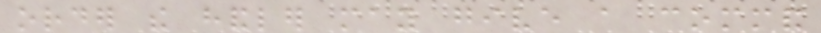order the handler may give a command
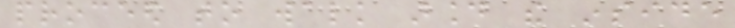proceed to walk around the inside
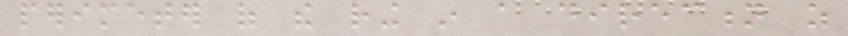perimeter of the ring in a direction as
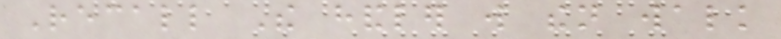Recall The handler will then walk
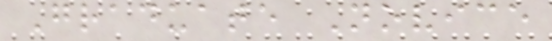Graduate Novice
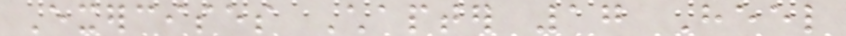Exercises Chapter 17 Heel
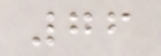76
